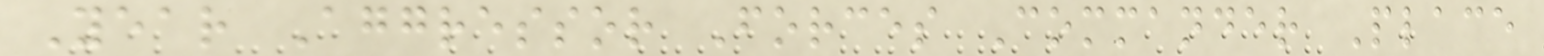Year Aggressor Forces Commander Place
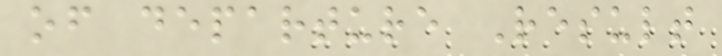of departure Result
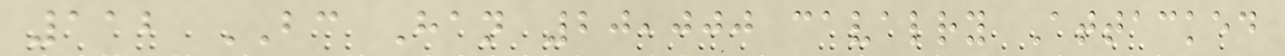112 BC Han 20,000 cavalry Attacked
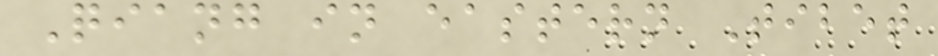Qiang in eastern Tibet
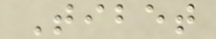Tibet
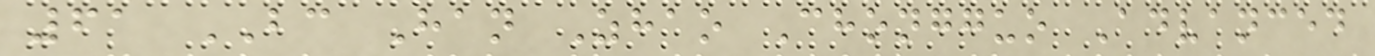61 BC Han Zhao Chongguo Advanced
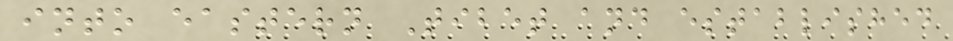into eastern Tibet and established
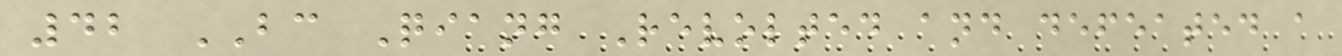42 BC Qiang Revolted and defeated a
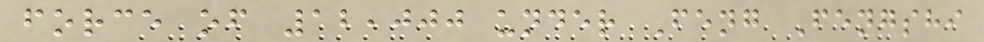force of 12,000 under Feng Fengshi
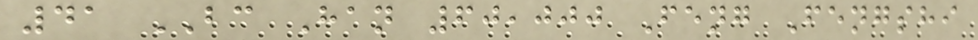41 BC Han 60,000 Feng Fengshi
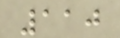110
